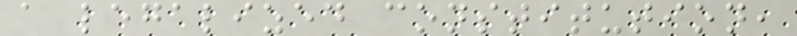a legalized constitution,
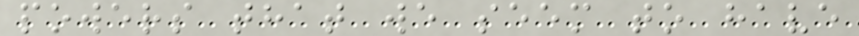powers that we seem to have
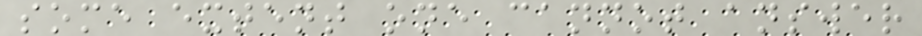some extent one cannot answer
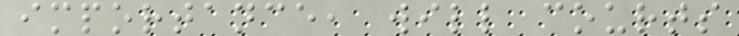importance, will courts
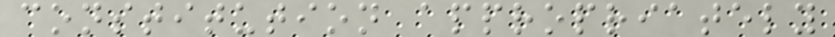constitution appropriately
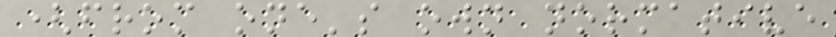(from one's own normative
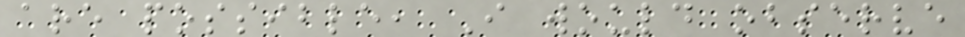are possible, I would observe
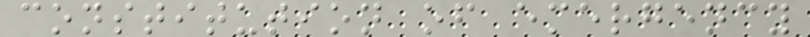constitution of emergency
